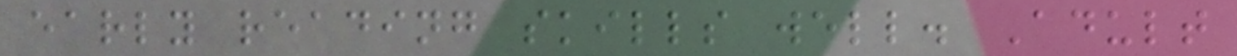early reading skills well. Adult
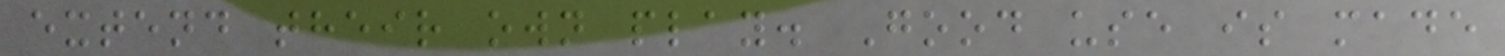extend their own play. Good use is made
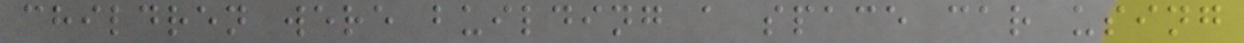children were building a space car using
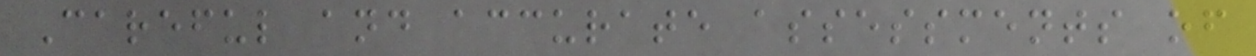Careful and accurate assessments of
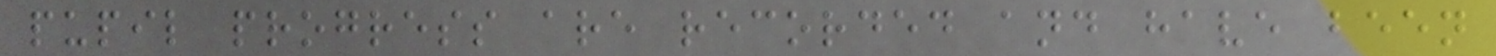pupil progress are recorded and have been
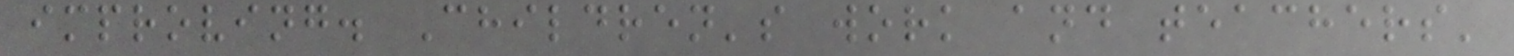improving. Children's work and teachers'
